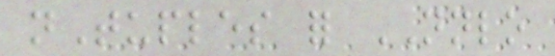nTuples for NNLO
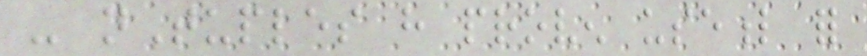- nTuples have proven useful for
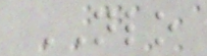NLO
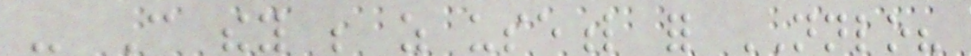- Can they be as useful for NNLO?
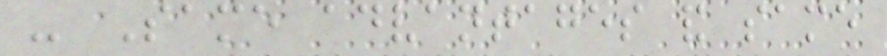- Same advantages and same
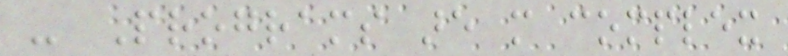- Programs are more complex
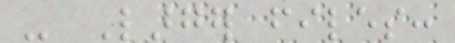- Larger files:
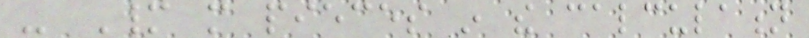- Many more pieces in the calculation
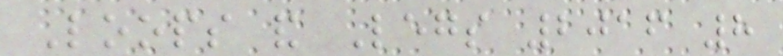Loops and Legs 2016 8
